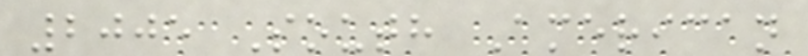2005 South American
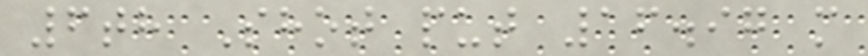6th Shot put 16.97 m
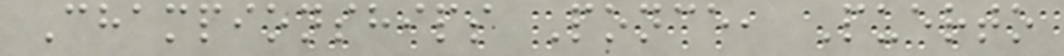Championships Ponce, Puerto
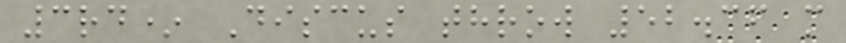3rd* Discus throw 52.36 m
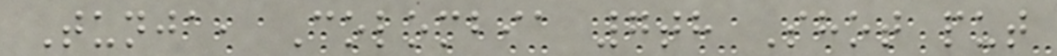Tunja, Colombia 7th Shot put
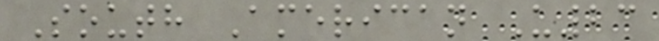South American U23
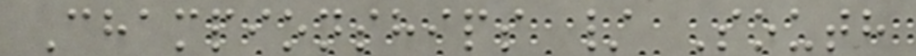Championships / South
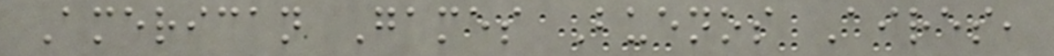American Games Buenos Aires,
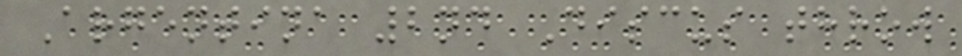Argentina 2nd Discus throw
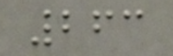263
